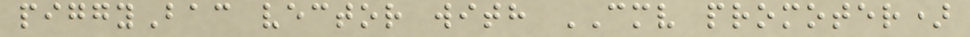piggyBac vector with CMV promoter)
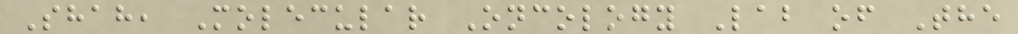Shah, Molecular Oncology Lab of The
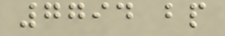7794 bp
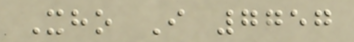Xho I 7757
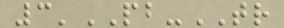3'PB-TR
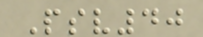Psv40
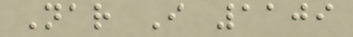Nar I 1109
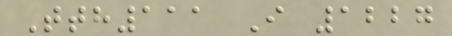Tth111 I 1227
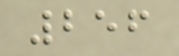256
